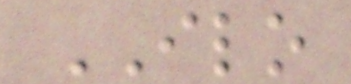ILO
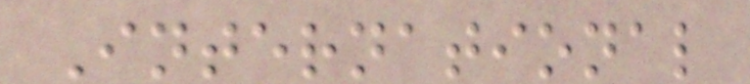International
